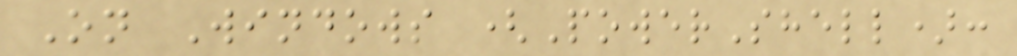On Windows (PowerShell):
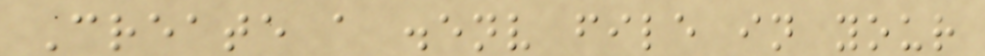Create a .env file in your
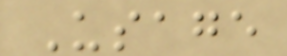Usage
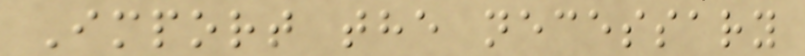Import the necessary
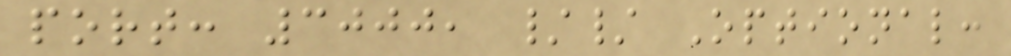port: 3000, // Optional:
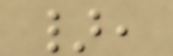},
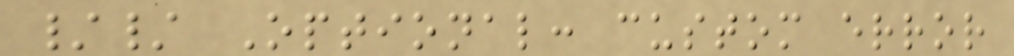// Optional: custom error
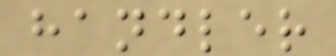handler
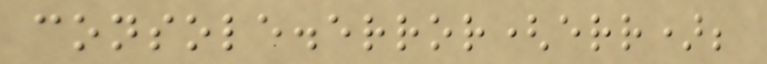console.error(err);
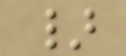}
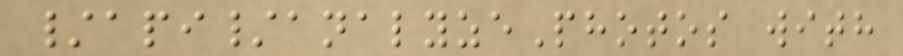/api/analyzePhotos with
